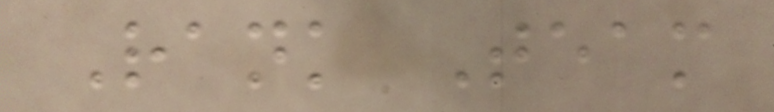Rank Team
